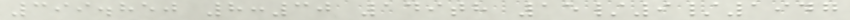399.850 8:30 149th 15/9/1947
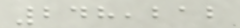248,212
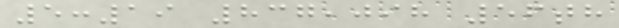5:19 837,098 56th
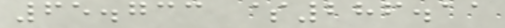65.733 $286.11
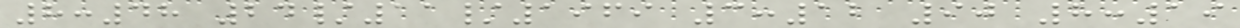8:48 24/11/1969 3:12 90 8:19
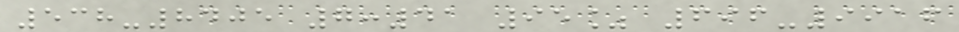538-8405 7:41 95% 696-9916
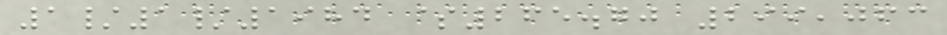1/1/1984 $265.70 299,063
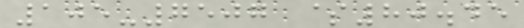105-7507 $80.45
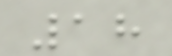18
